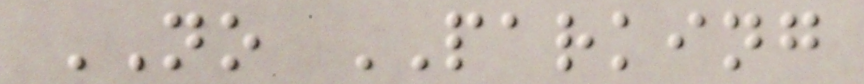NO PARKING
